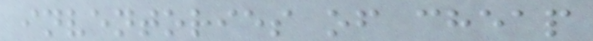inventories of cheap
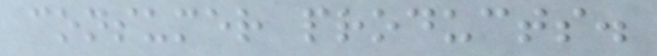consumer products.
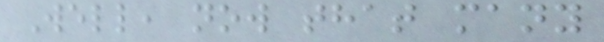Well, now that many
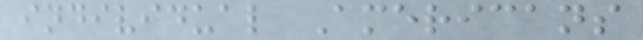individual Americans
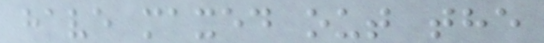have maxed out the
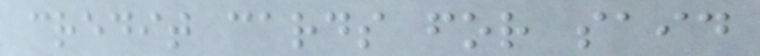credit cards for said
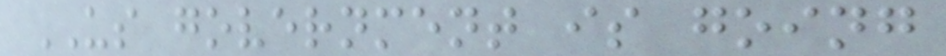US government is going
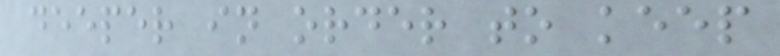deeper in order to keep
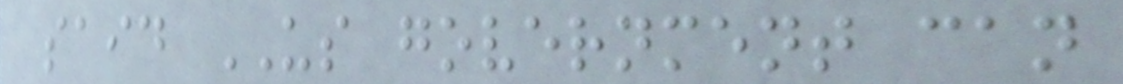said US government can
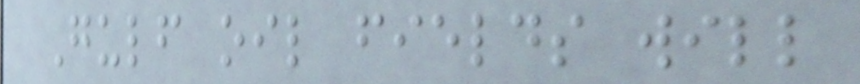Gulf oil fields will
